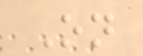On
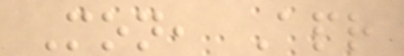Mon, Apr
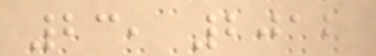23, 2012
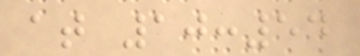at 10:54
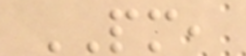PM,
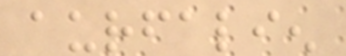aurfalien
